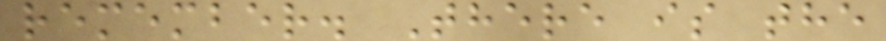remember. There is the
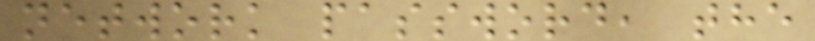network password, the
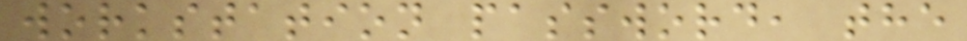workstation password, the
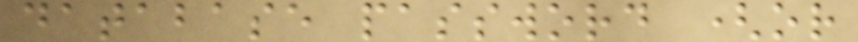database password (or
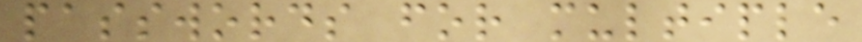passwords for multiple
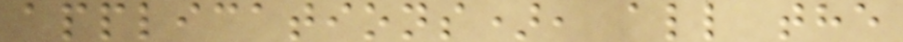applications), all the
